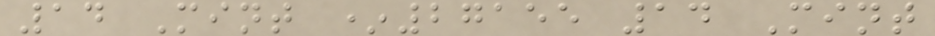14 Mint *27155 14 Mint
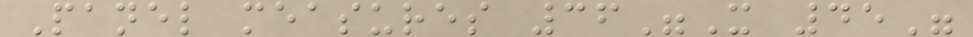Panel measures 36"X 45"
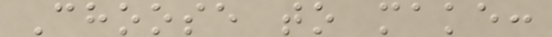Choose to make:
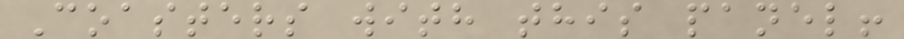Coasters with this panel!
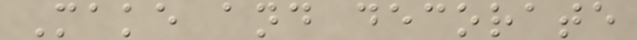Make and decorate
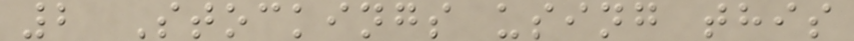2 Stockings using this
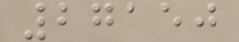27150
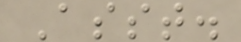Asst.
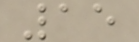15
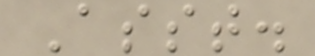Asst.
